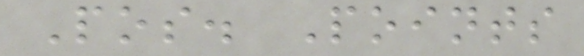Pos. Points
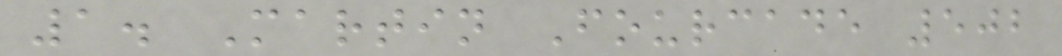1. Martin Fourcade 502
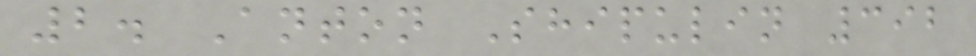2. Anton Shipulin 392
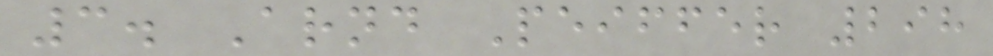3. Arnd Peiffer 298
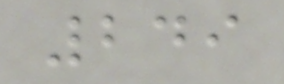249
